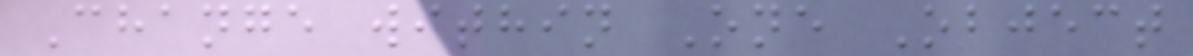Change within One Object
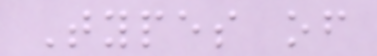Types of
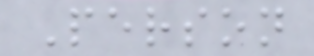Person
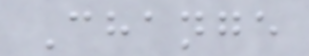Change
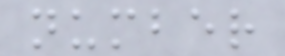number
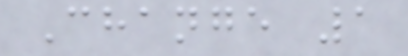Change 1
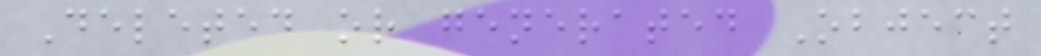Deleted or generated Object
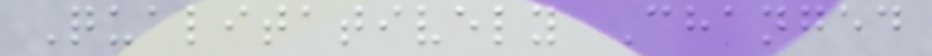Qualitatively Changed
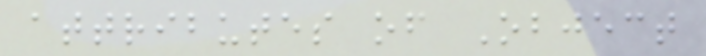attributes of Object
